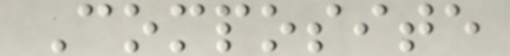Composite
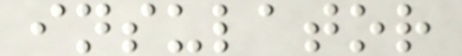insulator
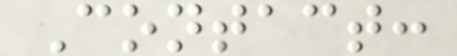Contact:
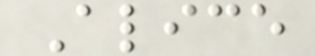Alice
